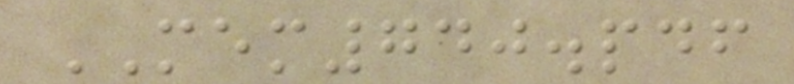MEM740.pdf
